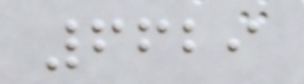6629
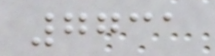7731
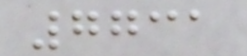7731
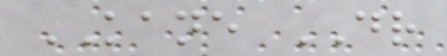KANE DR
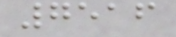7516
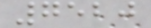7520
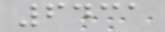6431
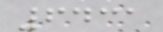6431
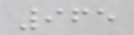965
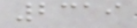2319
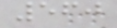560
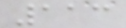113
